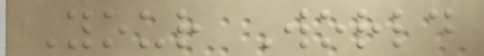Your World
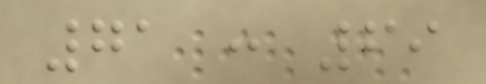71 : 69
